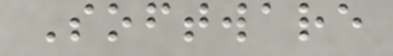Software
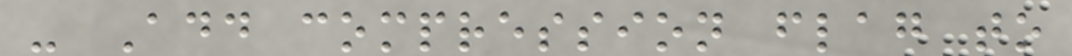- Add compression flag to
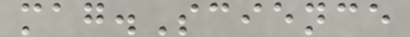mag.Science
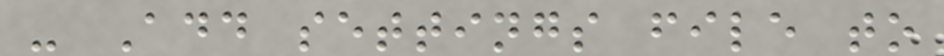- Add settings file to
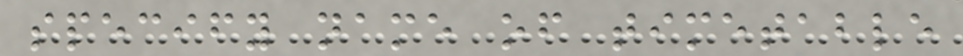specify name of timetable
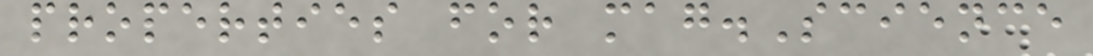properties for mag.Science
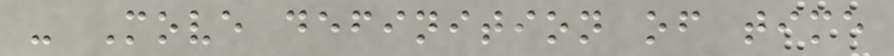- Move definition of time
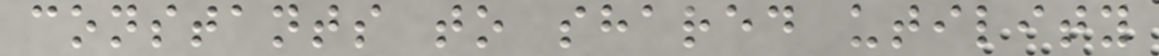constants to shared utility
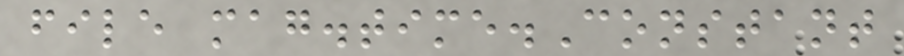file mag.time.Constant
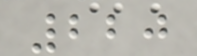220
